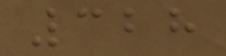328
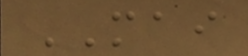MAI
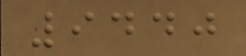9440
